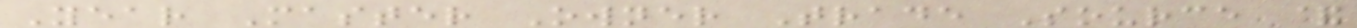Year Master Owner Trade Source &
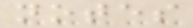notes
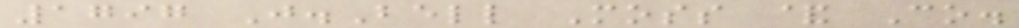1797 J.Bell Moss & Co.
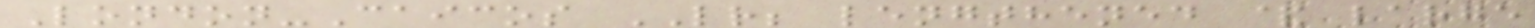London-Caicos LR; lengthened & large
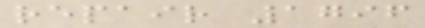repair 1796
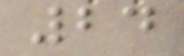24
